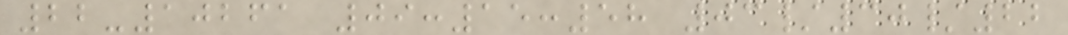22-10261 09:15:58 03/30/22
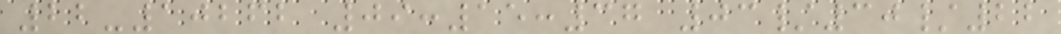22-10262 09:15:37 03/30/22
